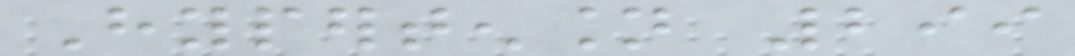Hypertension 299
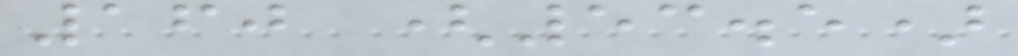160 (53.5)
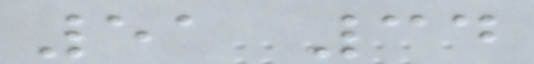51 34
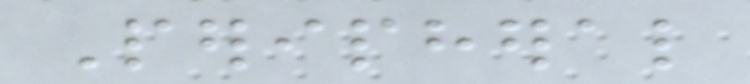Peripheral
